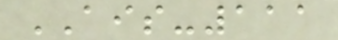AIS-111
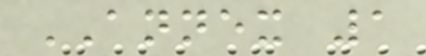ANNEX 1
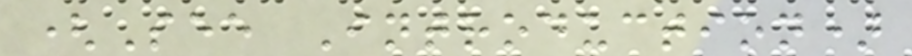(See Introduction)
